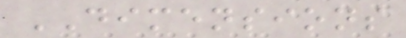DIMENSIONS
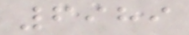6989
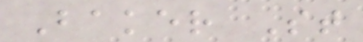Baker St
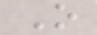O
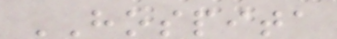HOSPITA
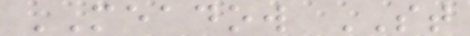MEADOW ST
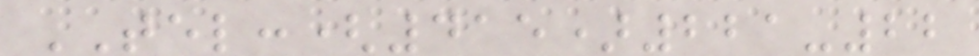TEL:(415)221-22
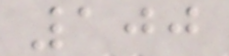100
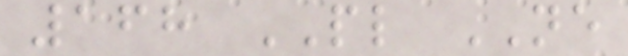168 PL NE
